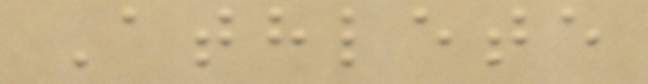Athlete
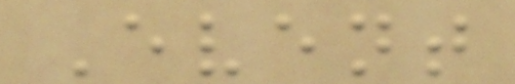Event
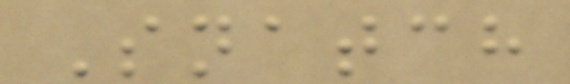Snatch
